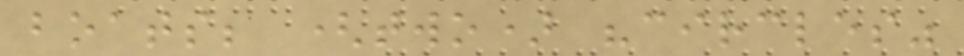boats; (two) "circles"
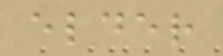elder
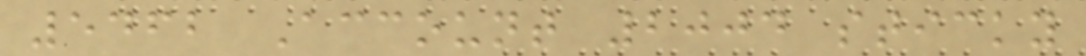5462 Account 2004 sticky
